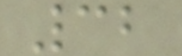32
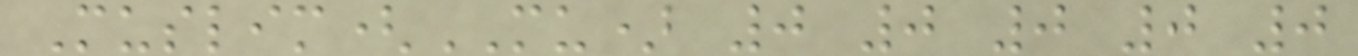Muslim(MU) 0 0 0 0 0
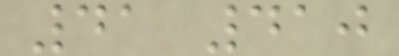41 410
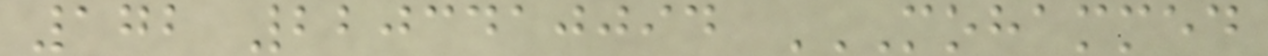172 2203410094 MOHAMMED
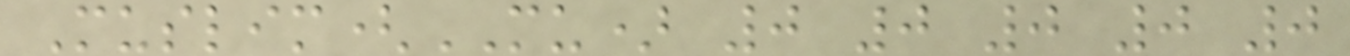Muslim(MU) 0 0 0 0 0
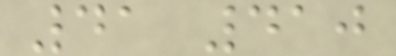41 410
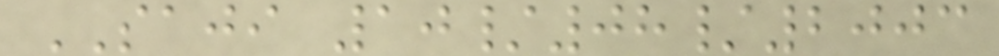SAJI 10/08/2003
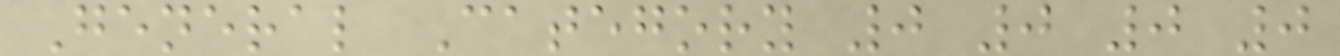General Category 0 0 0 0
